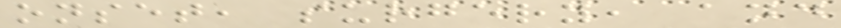onset, surgery, and
